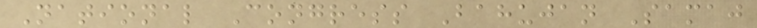National Congress Bahujan Samaj
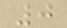0
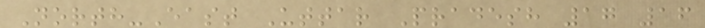North-East Uttar Pradesh 17 16
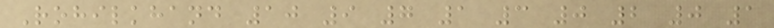Rohilkhand 10 9 7 1 3 0 2 0 1
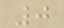0
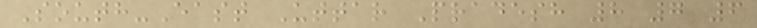South-East Uttar Pradesh 8 7 6
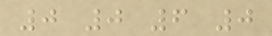0 0 6 0
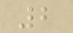2
